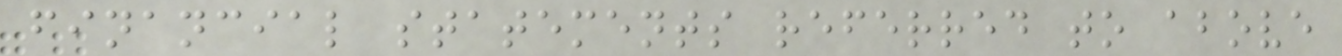financial statements referred to above
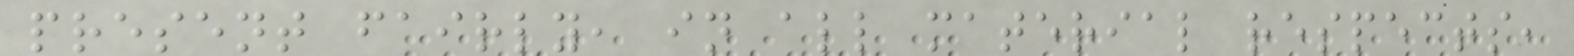present fairly, in all material respects,
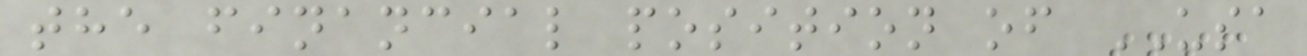the financial position of USA
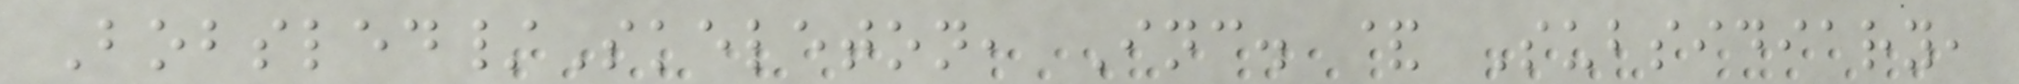Bobsled/Skeleton, Inc. & Subsidiary,
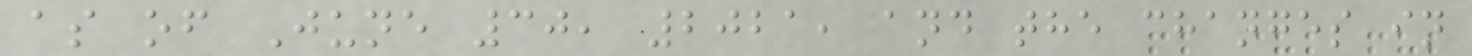as of June 30, 2021, and the changes in
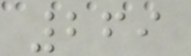269
